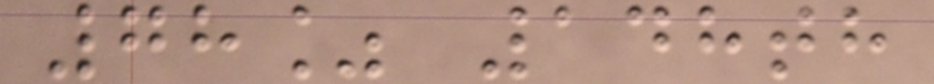78% 148th
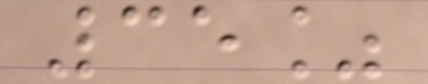35%
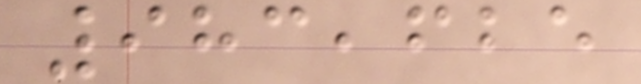983,625
